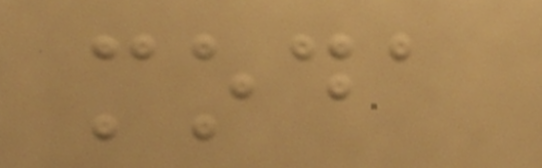moda
